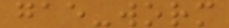gae-worm
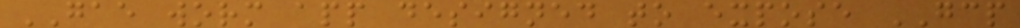GAE worm app designed to expose GCP
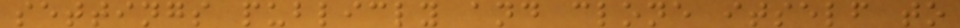settings publicly and clone itself to
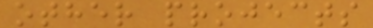other projects
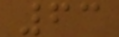63
